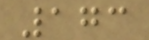173
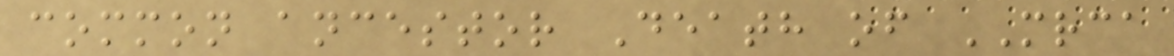common ancestor Death of MRCA
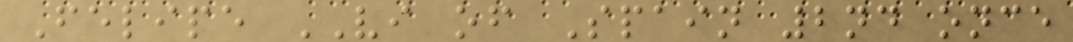Felipe VI of Spain 2nd once
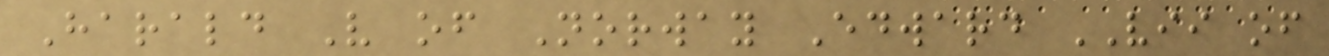Harald V of Norway Edward VII of
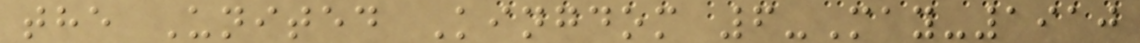the United Kingdom 6-May-1910
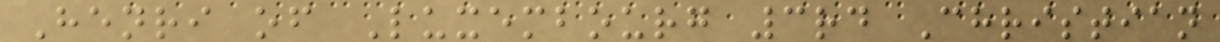Henri of Luxembourg 3rd Christian
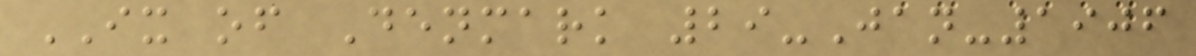IX of Denmark 29-Jan-1906
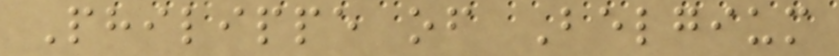Philippe of Belgium
